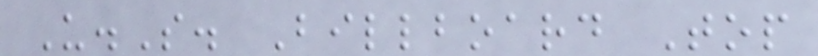U.S. Billboard Top
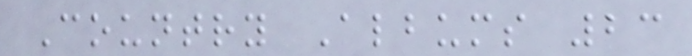Country Albums 23
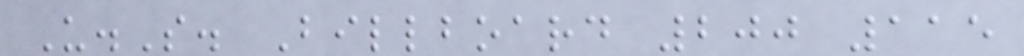U.S. Billboard 200 115
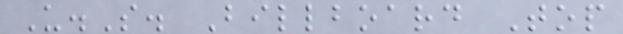U.S. Billboard Top
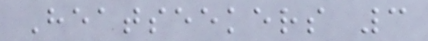Heatseekers 3
